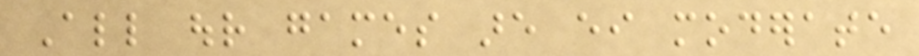All our games are either moderate
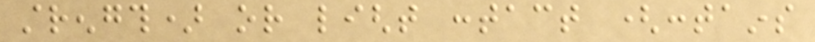strength) or light contact (contains
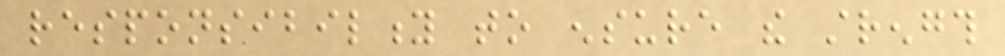responsibility to ensure the strength
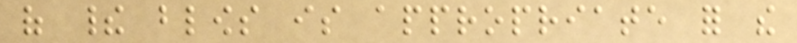of their blows is appropriate for the
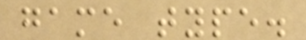game type.
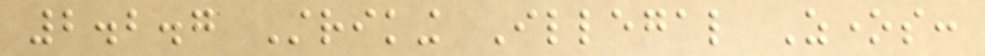2.2.7 Striking Illegal Zones:
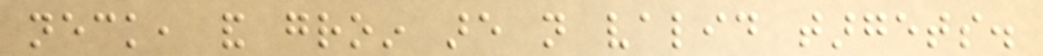neck, and groin are not valid targets.
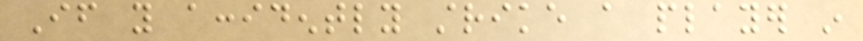If you accidently strike a player in
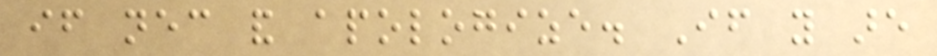if necessary and apologize. If you are
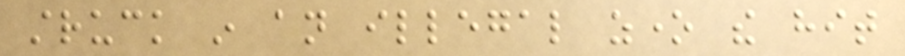struck in an illegal zone the hit
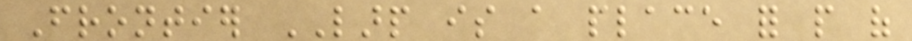Frontier LARP is a place for people of
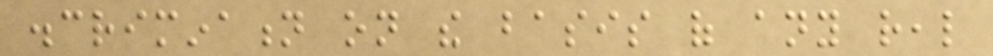discrimination on the basis of any real
